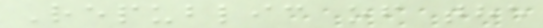Republic of the
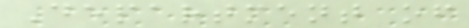Department of
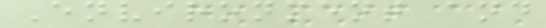Environment and
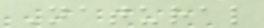Natural
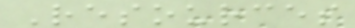Resources
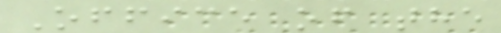Office of the
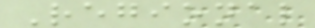Regional
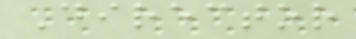Director
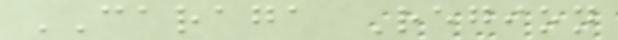CARAGA Region
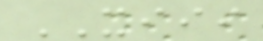XIII
